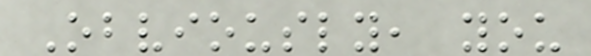Obviously, you
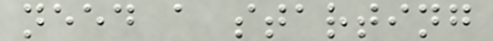need a starting
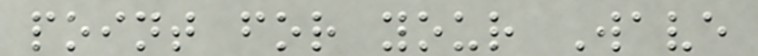point for your Wave
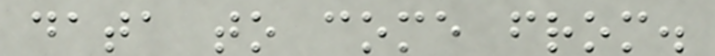data to come from.
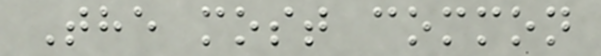The most common
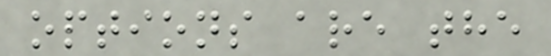options are the
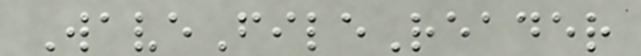WaveFileReader
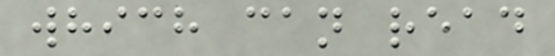which can read
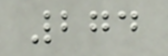274
